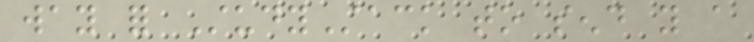way for StudyStack to send you a
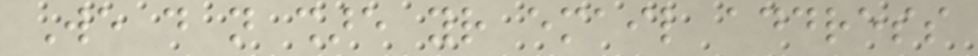We do not share your email address
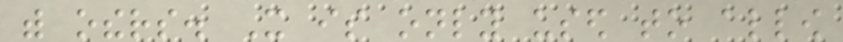with others. It is only used to allow
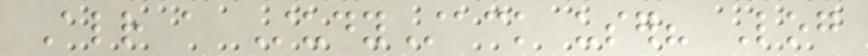Already a StudyStack user? Log
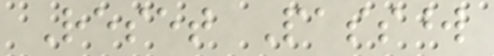Reset Password
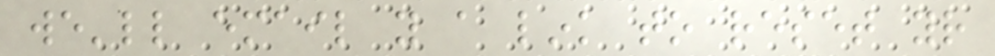we'll email you a link to reset your
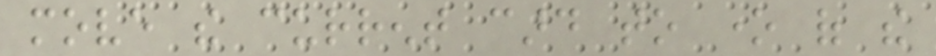move the current card to one of the
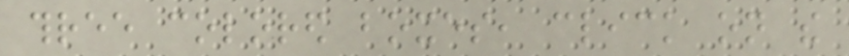three colored boxes, click on the
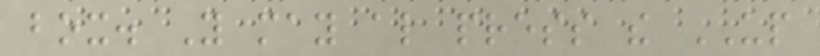box. You may also press the UP
